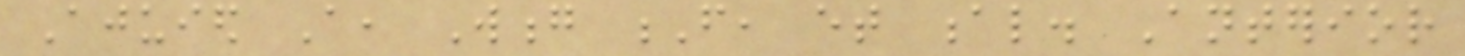Ajuied A, Wong F, et al. Anterior
